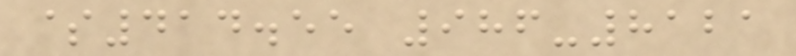$414.55 986-8121
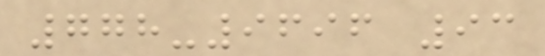778-9696 93
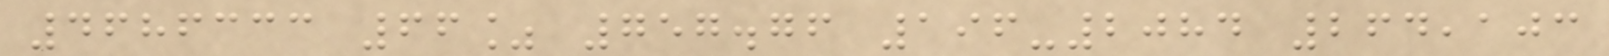4686333 66% 757.76 196-2084 264,103
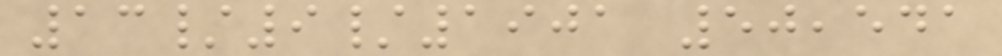13/9/1901 50,541
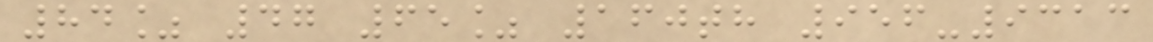84% 47 65% 160th 956-9313
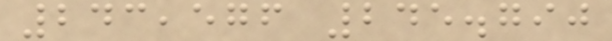243,576 245.790
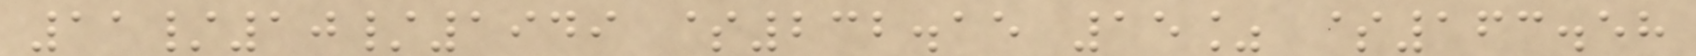11/10/1949 $232.15 15% $163.58
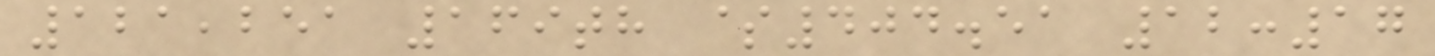121,251 169th $404.51 12:17
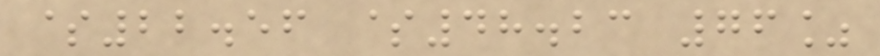$22.56 $48.23 76%
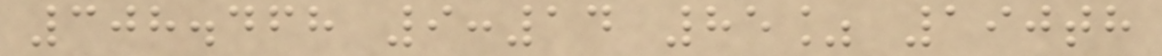308.468 9:14 85% 190th
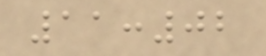11:02
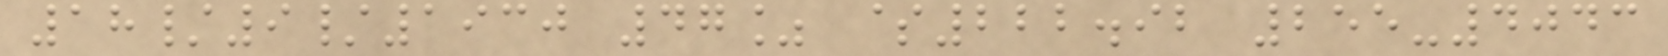18/9/1930 47% $222.92 255-4043
